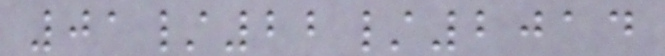01/22/2014
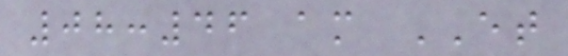08:46 am ET
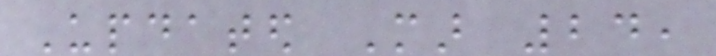Updated Mar 24,
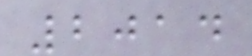2014
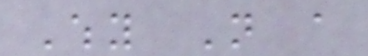Why Not a
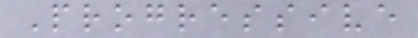Progressive
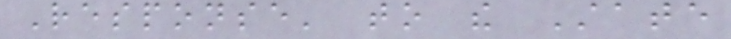Response' to the State
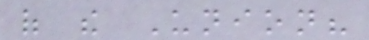of the Union?
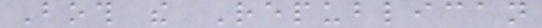Both the Republican
